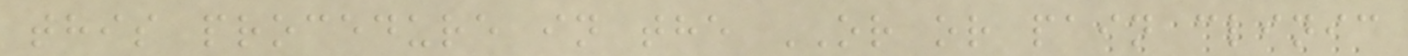this procedure in the OR or pain clinic
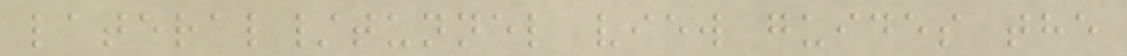lateral/tunnel view guides the
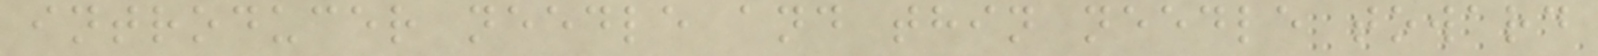introducer needle and thin needle toward
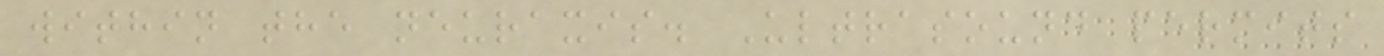within the neuraxis. Ultrasound permits
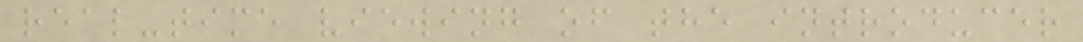real-time viewing of the introducer
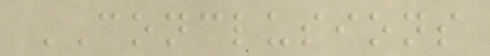CONCLUSIONS
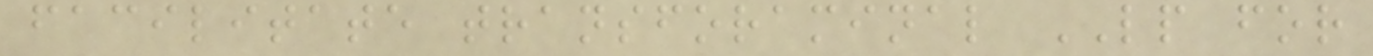facilitate transforaminal LP for
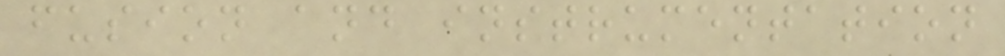fusion and instrumentation
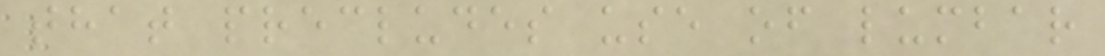that precludes use of lumbar
